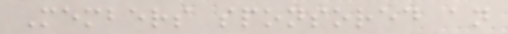Members sponsored an
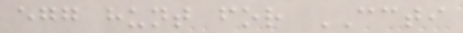egg hunt for CCTI
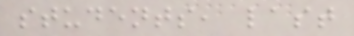students, last
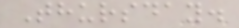Thursday.
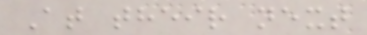At their next
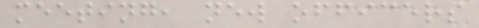meeting, new officers
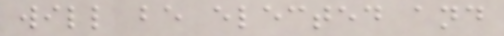will be elected and
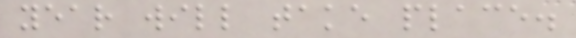year will take place.
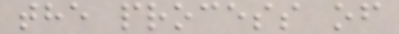the process of
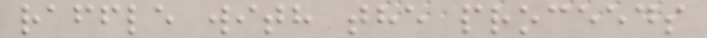raffle with the proceeds
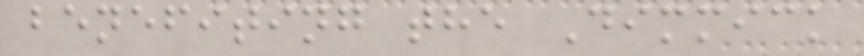benefiting the Dimmick
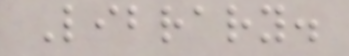Library.
